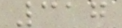317
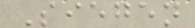Siegen
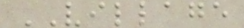VILLAGE
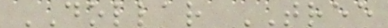DOLLAR TREE
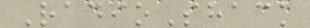RadioShack
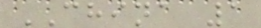CHINA 1
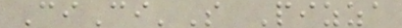CiCi'S Pizza
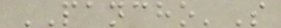PANCHO'S
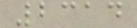2314
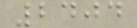2404
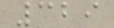329
